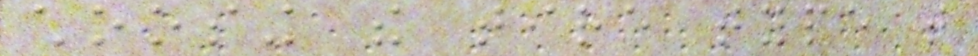choosing the tire type that
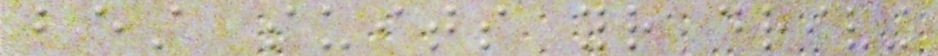best suits your driving
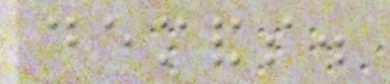demands.
